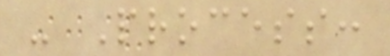- Process:
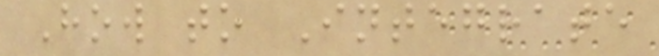How to Integrate
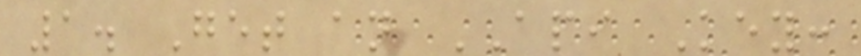1. Get an API Key:
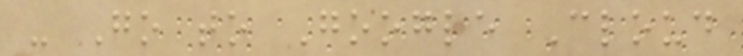- Go to Google Cloud
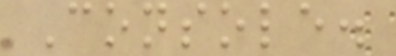Console.
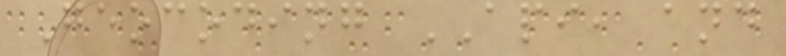Geocoding API, and
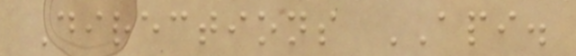Directions API.
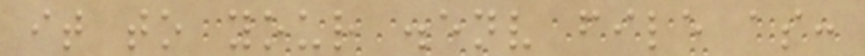it to your .env file as:
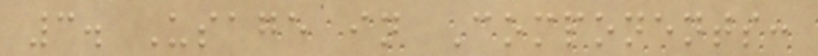3. Usage in Components:
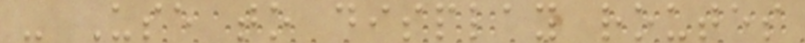- Use to display routes
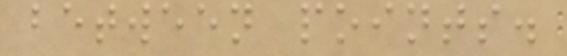between points.
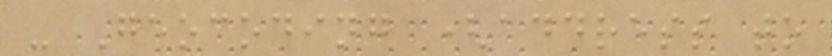- Geocoding (address to
